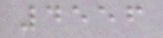4556
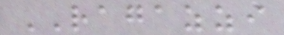RAGAZZI
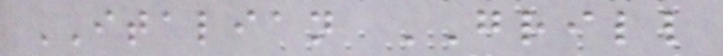ITALIAN GRILL
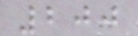200
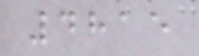4815
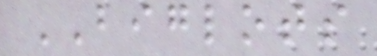BIGLOTS
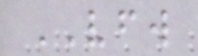VFW
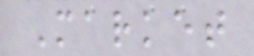Market
